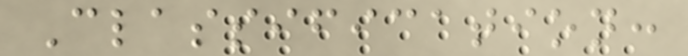Classification:
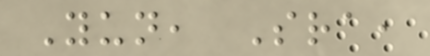Yun, Sra,
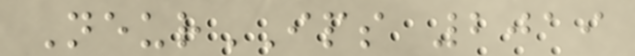NeurIPS 2019
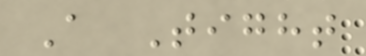A Tight
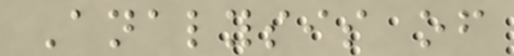Analysis of
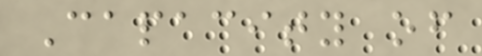Capacity of
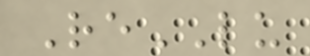ReLU
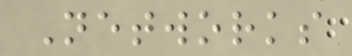Networks
